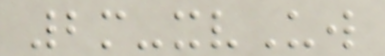2m-xvUw
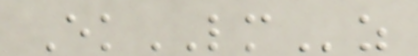EkLMz
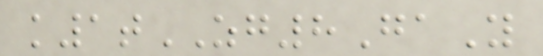k1tZG8GaY
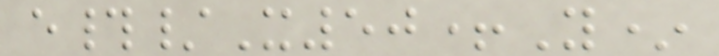e#/X50+Y*
